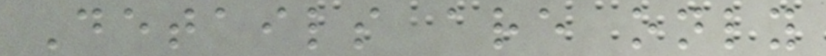Details are only
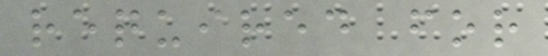required for
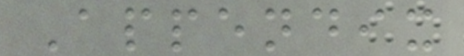Appendix
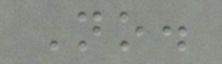No.
